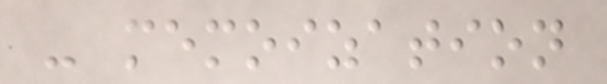- memoization
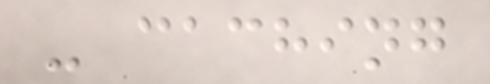- caching
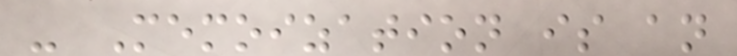- Memoization is an
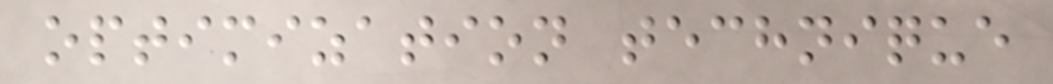optimization technique
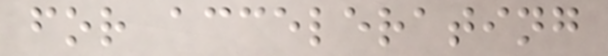for accelerating
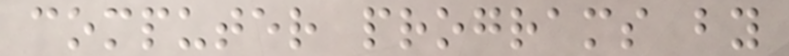computer programs by
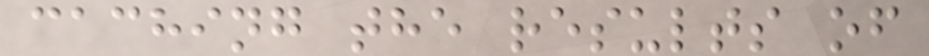caching the results of
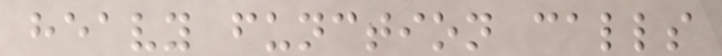heavy function calls
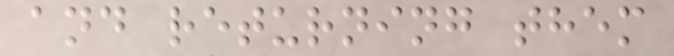and returning them
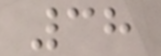38
